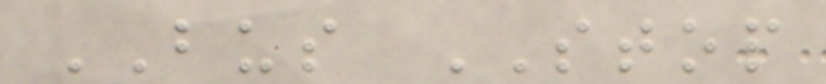BUS STOP
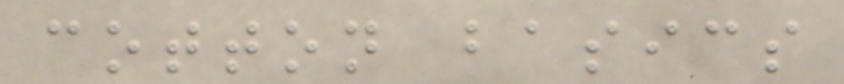cotton basics
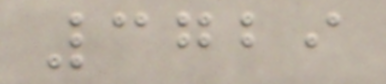3729
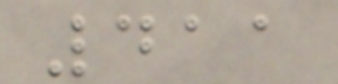411
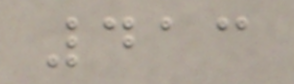413
